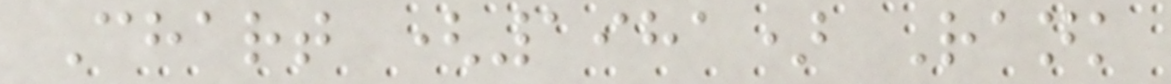Chart (1981) Rank
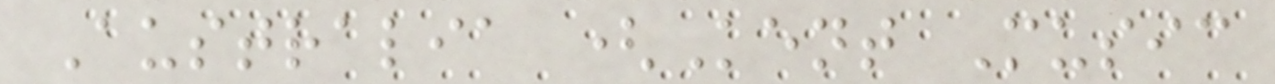Australia (Kent Music
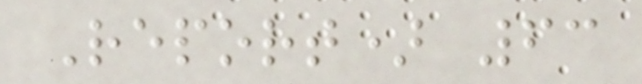Report) 63
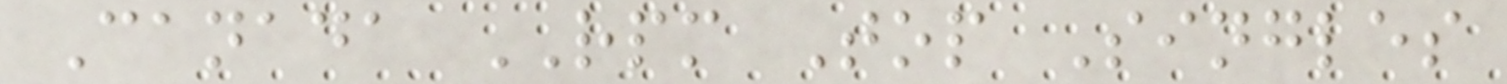Canada RPM Top Singles
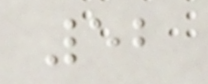52
